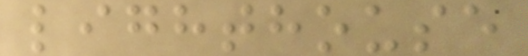lighthouse
